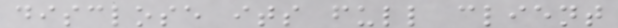disclose its full client
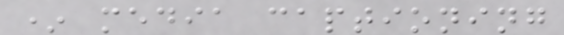* media captioning
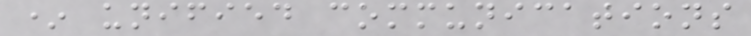* unified communications
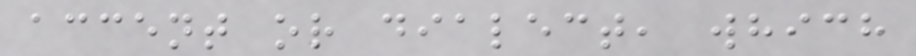accent or dialect, which
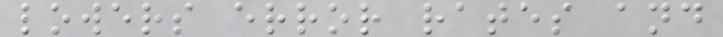lowers error rates and
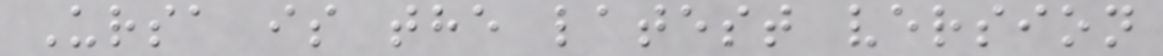Ursa is the latest version
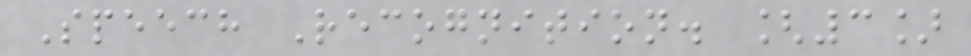Speech Recognition. [3]
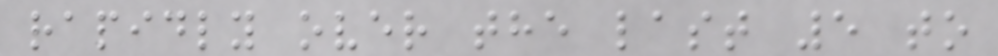rapidly over the last 5 to
